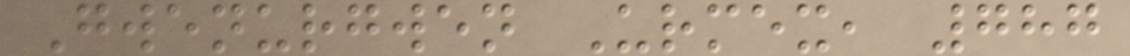Gwenurgwen Urmex, 787
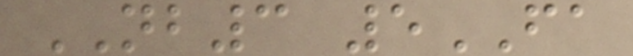NB3 5FA
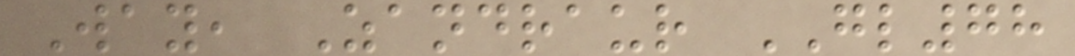Way, Zandraur GL78
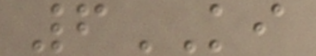6KI
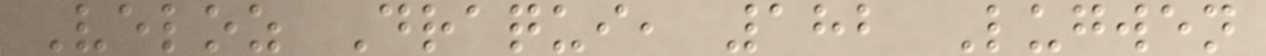Veloz Draqui, 182 Lugwen
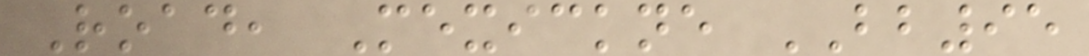Road, Mexickne BB95
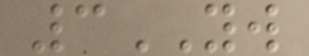3YW
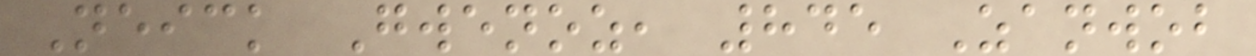Neick Gwenoz, 845 Zanwob
